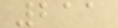211
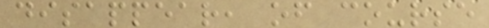disappear, of course
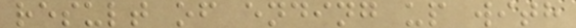result of ending up with
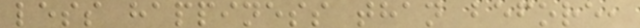less happiness than before,
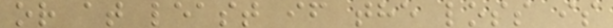or at least if the loss is
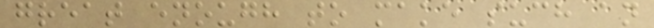great enough to make such an
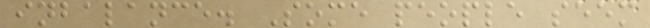inbalance. Some people seem
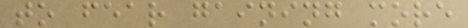to fear gaining more
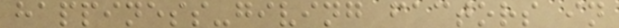happiness-giving factors in
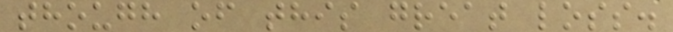though of this great loss.
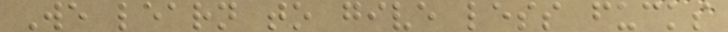We learn to give less fucks
